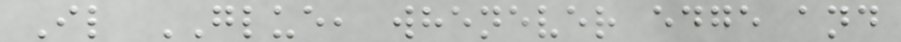Il GLUE, whenever edge and
